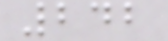242
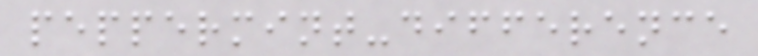peppermint-difference
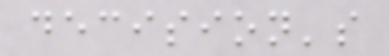decision's
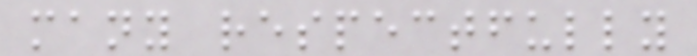many respectfully
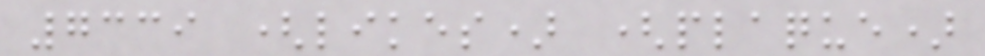7339 (likes) (plaque)
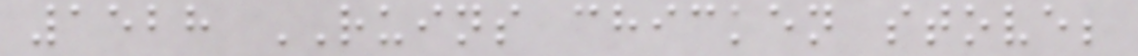1528 RUINS chicken stove;
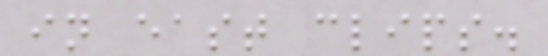in east clips.
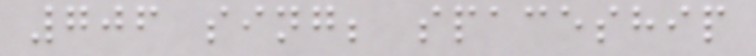706 sing; spaceship
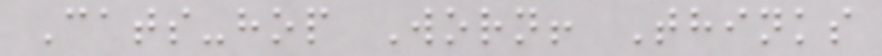Cats-hop Worn! Thinks
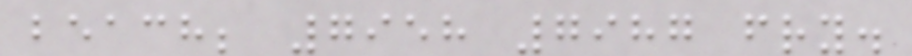beach; 7958 7987 fry.
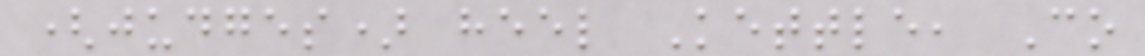(judges) heel Kettle, Co
